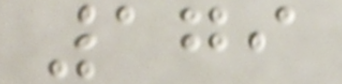179
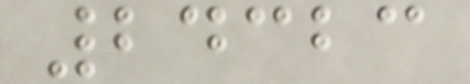24323
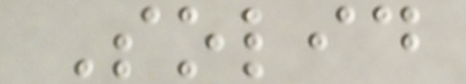Solid
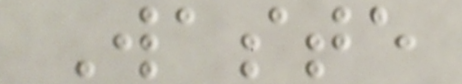Waste
